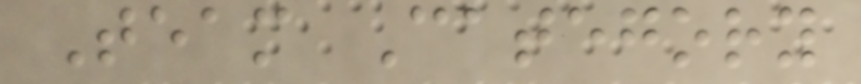Team Category
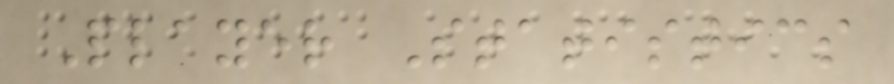Player Statistics
